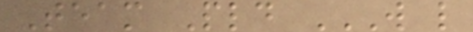Team Pld W L
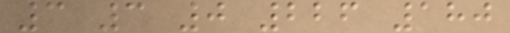3 3 0 226 180
